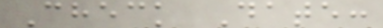Check Date:
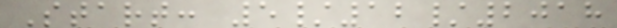Start: 5/12/2018
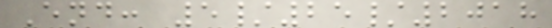End: 5/25/2018
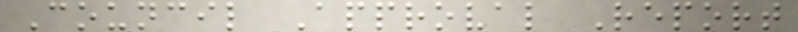Council Approval Report
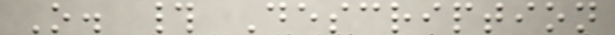O. # Description
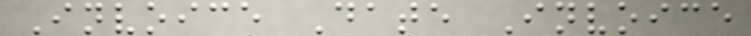Invoice Date Invoice
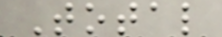Total
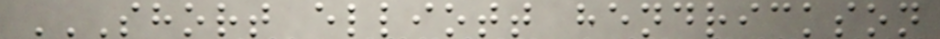SHORT ELLIOTT HENDRICKSON
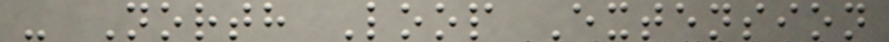- North Loop Extension
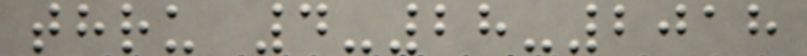thru 4-28-2018
